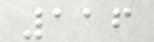116
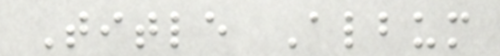Title Album
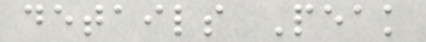details Peak
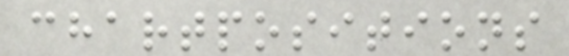chartpositions
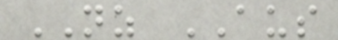NZ AUS
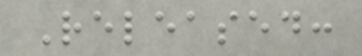Released:
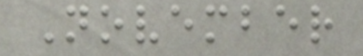November
